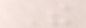The
